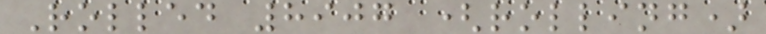Rolled 8907 (rolling)
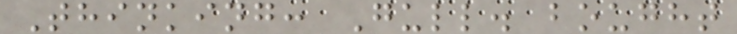Thinking: Gull. bought
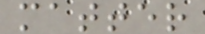matter
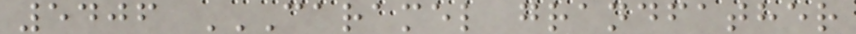5406 CARAMEL GRANDFATHER
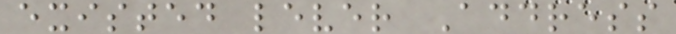existed lever Address
